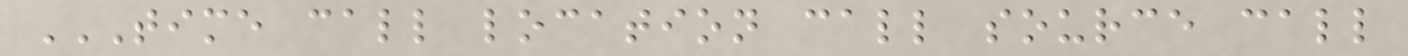TIME CALL LOCATION CALL SOURCE CALL
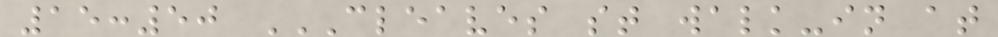15:50 CLEAVES ST WALK-IN AT
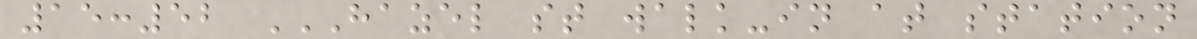15:52 HAZEL ST WALK-IN AT STATION
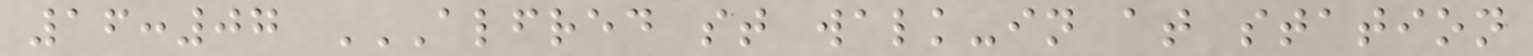16:07 ALFRED ST WALK-IN AT STATION
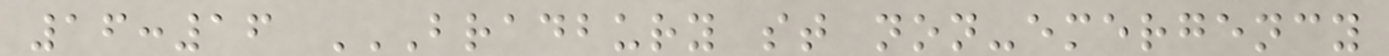16:16 BRADBURY ST NON-EMERGENCY
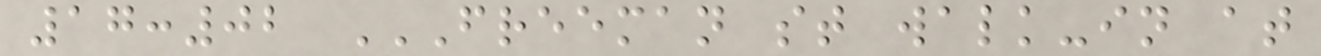17:02 FREEMAN ST WALK-IN AT
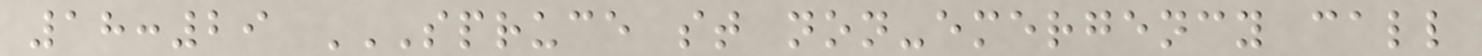18:29 SPRUCE ST NON-EMERGENCY CALL
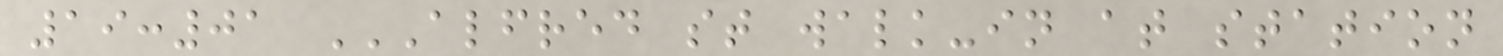19:01 ALFRED ST WALK-IN AT STATION
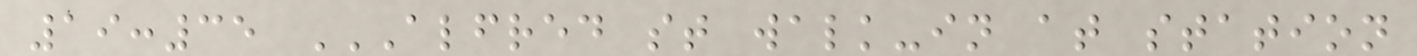19:35 ALFRED ST WALK-IN AT STATION
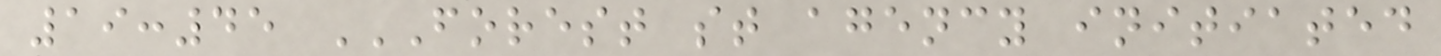19:45 FOREST ST AGENCY INITIATED
